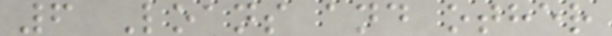6 Loans and other
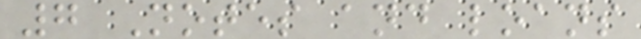7 Notes and loans
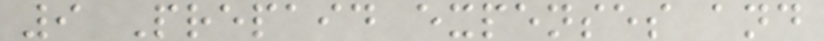9 Prepaid expenses and
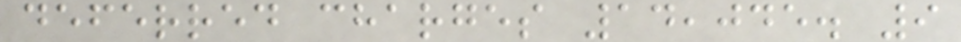deferred charges 14,045. 9
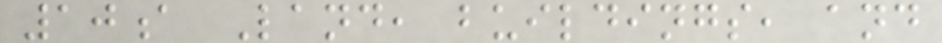10a Land, buildings, and
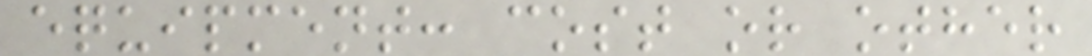equipment: cost or other
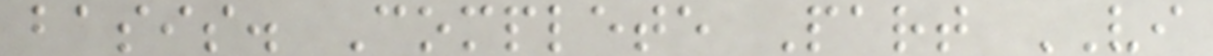basis. Complete Part VI
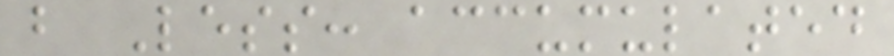b Less: accumulated
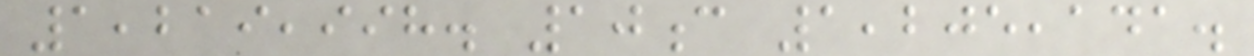1,219,998. 10c 1,205,141.
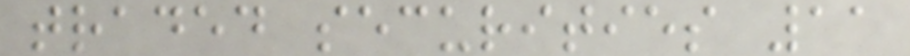traded securities 11
